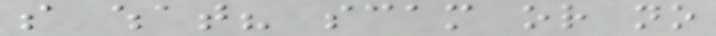so what? scam or no
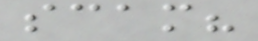scam?
